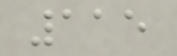115
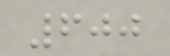600
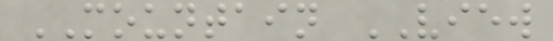MOUNTAIN VIEW
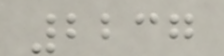2237
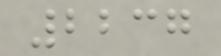2237
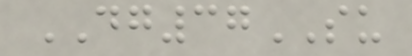DG37SU
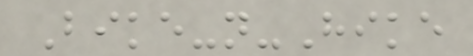Bike-n-Hike
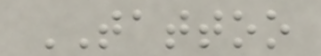TATTOO
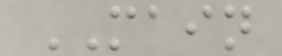MAIN
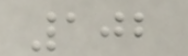102
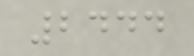2444
